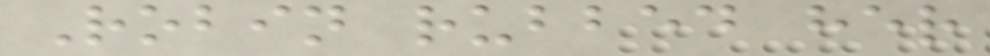Robin rubbed her
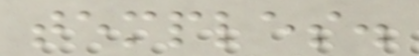temples.
